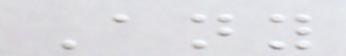Any
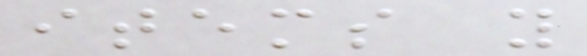items you
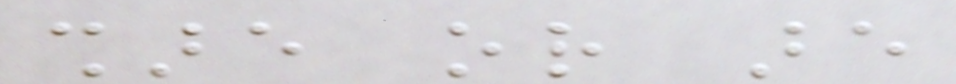share or are
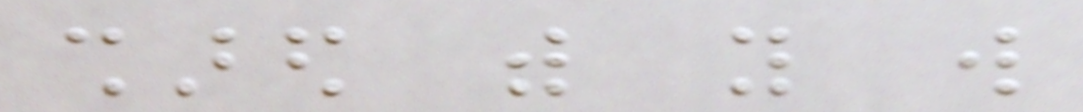shared with you will
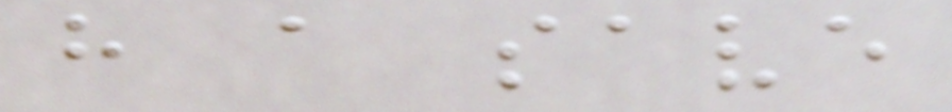have a save
